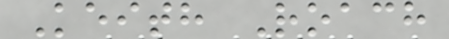Keith Roach
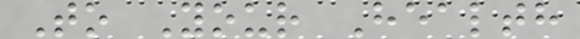To Your Health
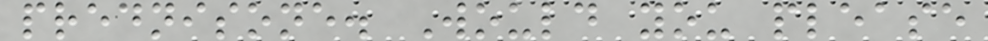prednisone. Would you please
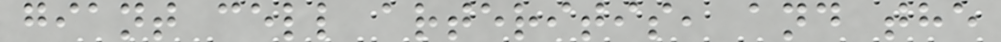giant cell arteritis, and the
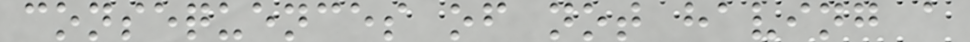consequences of not having a
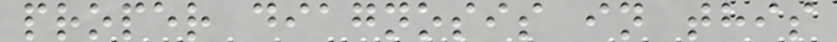proper diagnosis in this
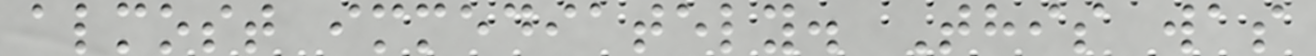almost immediately. This was
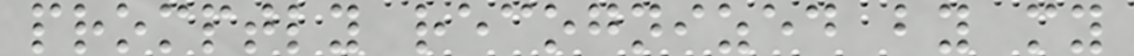promptly recognized by my
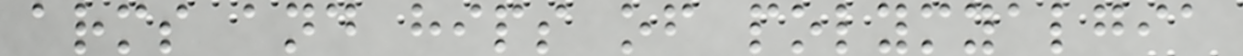arms and hips of polymyalgia
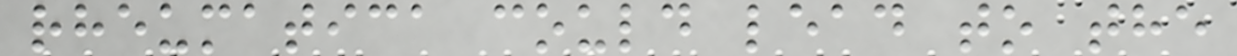rheumatica could lead to the
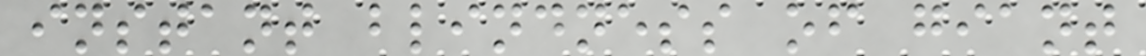instant blindness of giant
